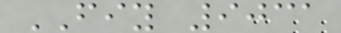FIY 9031
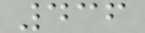436
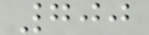700
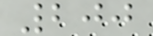200
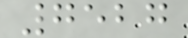7527
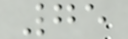75
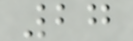27
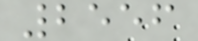2556
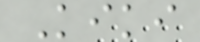Kiki
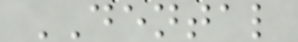DENTAL
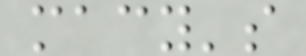macy's
